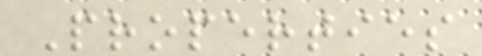Properties
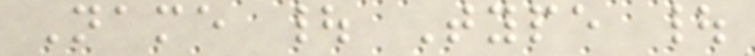Name | Type |
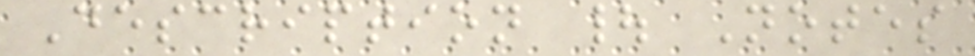Description | Notes
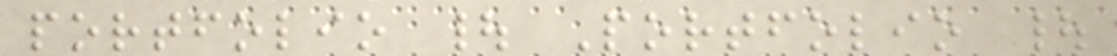portfolio | Portfolio |
